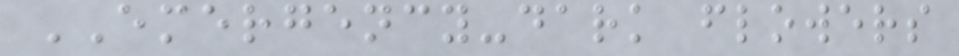EMERGENCY-dark flowers
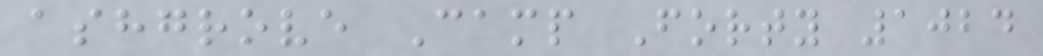ashgrove Camp Forty 1024
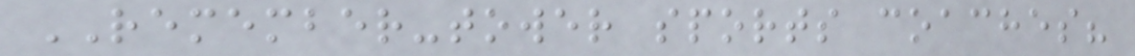REMEMBER-tower sports coaches?
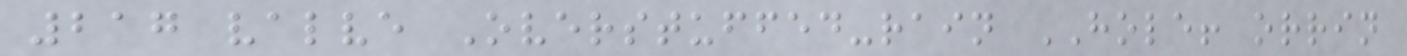217 valve Overstuffed-rain HOLE! orrin
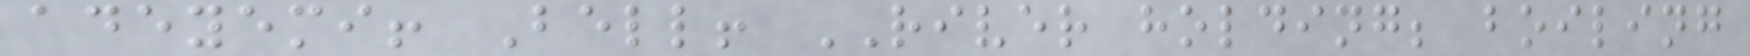adeyemi! Bell! RIVER holding; boiling
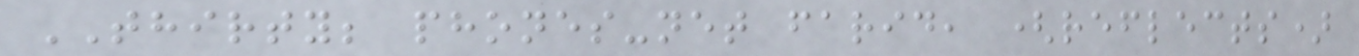THIRTY; phones-net farid, (reflects)
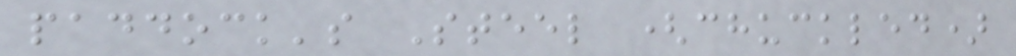paddock's Steel (chuckled)
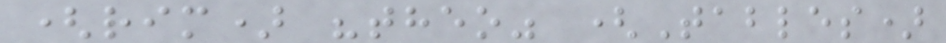(rim) "theo" (Tables)
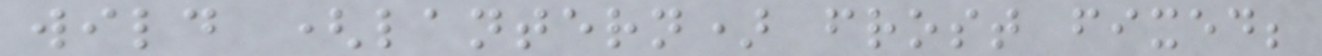wild (lantern) frost fixed;
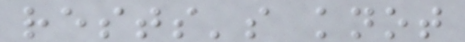rests's knot
